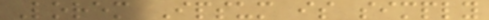Lorem Ipsum is simply
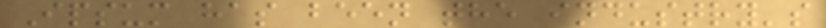Ipsum has been the industry's
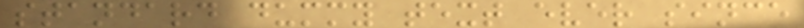standard dummy text ever since
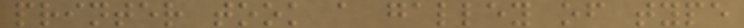printer took a galley of type
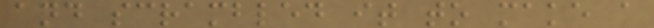and scrambled it to make a
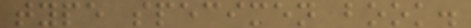type specimen book.
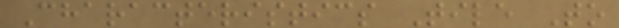Characteristics Tile To
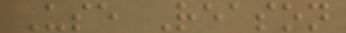Use Reason
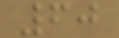60
